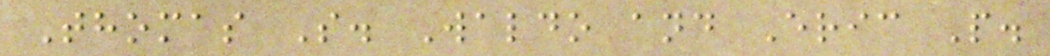Thomas S. Waldo and Eric P.
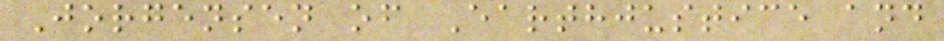Jorgensen of Earthjustice and
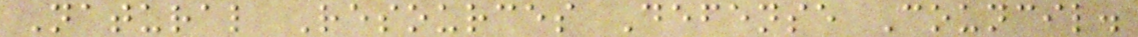Natural Resources Defense Council.
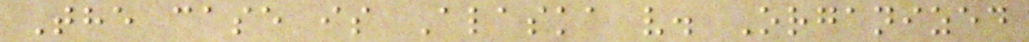The case is Alaska v. Organized
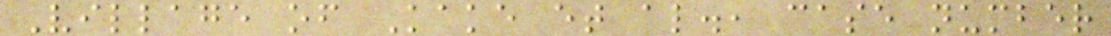Village of Kake et al., case number
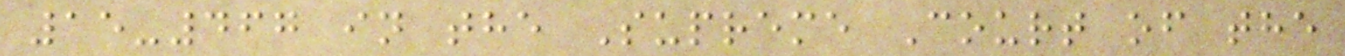15-467 in the Supreme Court of the
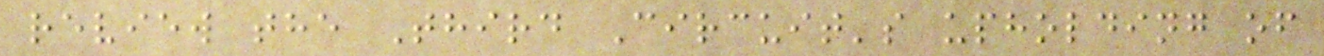review the Third Circuit's upholding of
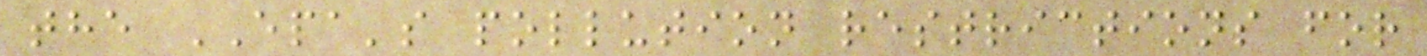the EPA's pollution restrictions for
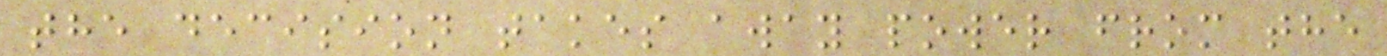the decision takes away power from the
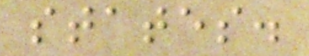states.
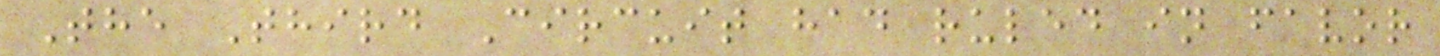The Third Circuit had ruled in favor
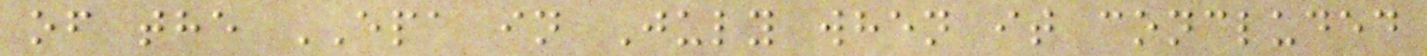of the EPA in July when it concluded
